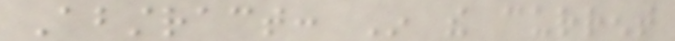Abstract: In the current
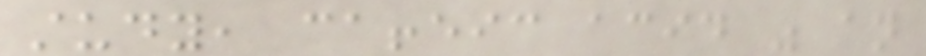study, caffeic acid was an
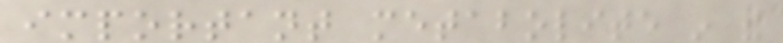important metabolite in the
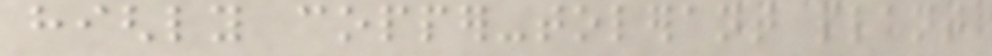highly copper-tolerant plant
